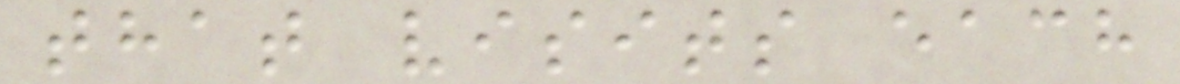that visits each
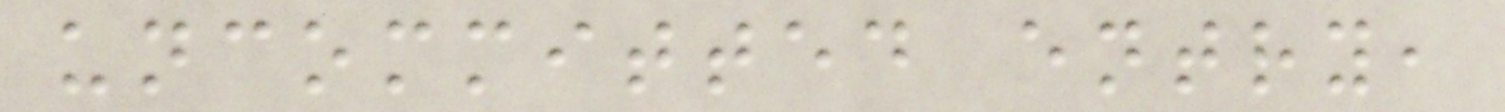uncommitted entry,
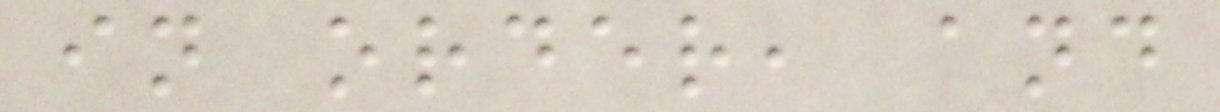in order, and
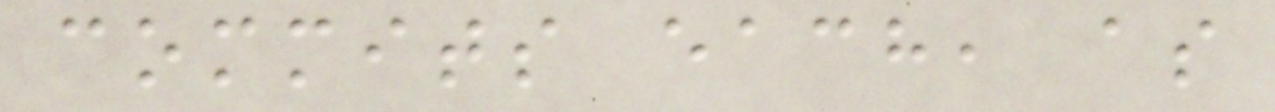commits each, as
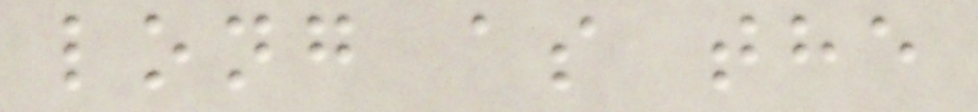long as the
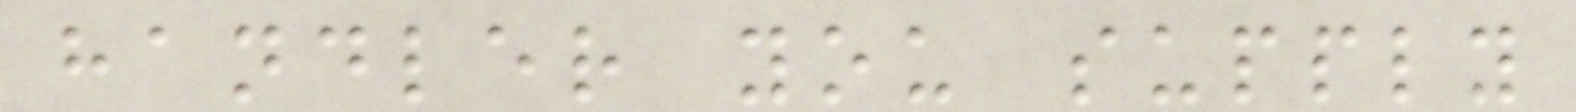handler you supply
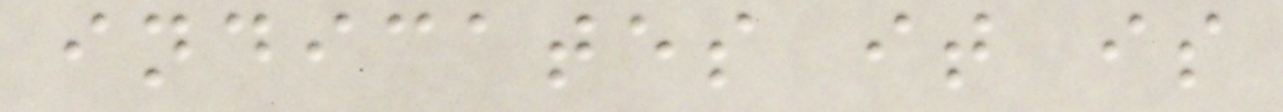indicates it is
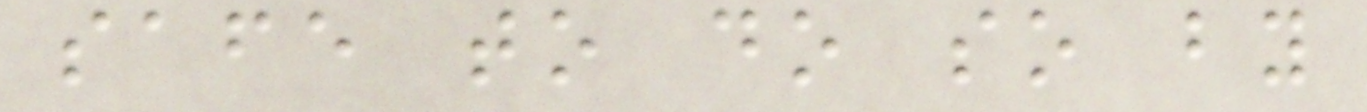safe to do so by
